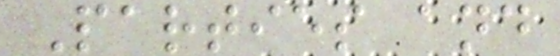Parties and
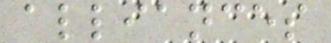alliances
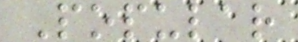Popular
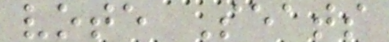vote Seats
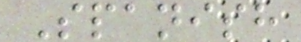Spanish
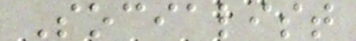Socialist
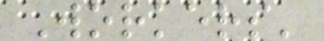Workers'
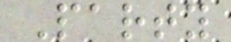Party
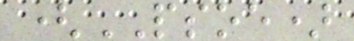(PSOE)
